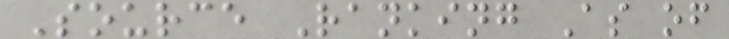Source Ranking As of
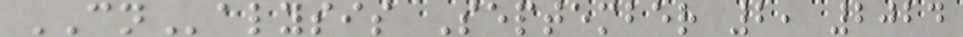CNalysis September 2, 2024
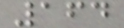164
